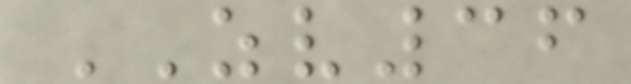ZV36
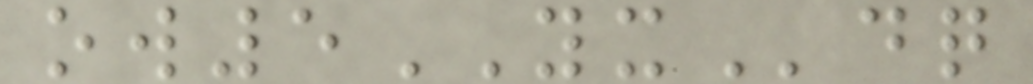ow5YXdq
